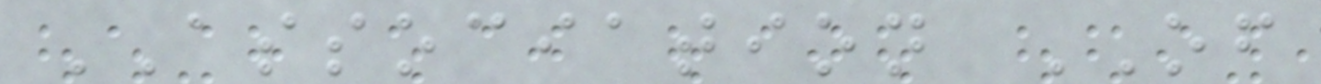ASSOCIATION OF
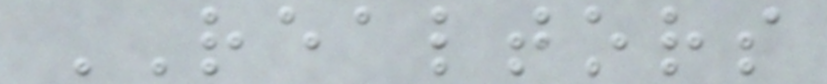REALTORS
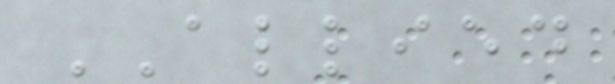ALLIED
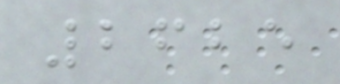2625
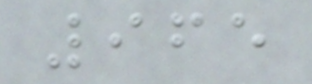965
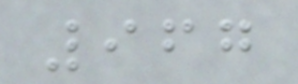967
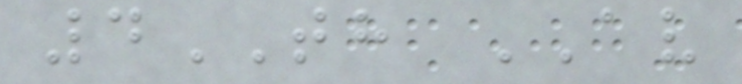4TH AV
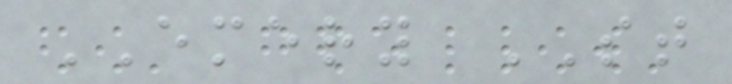EMERY ST
